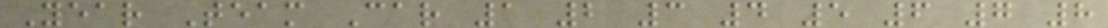Year Team Car 1 2 3 4 5 6 7 8
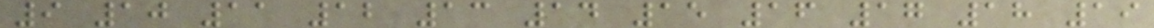9 10 11 12 13 14 15 16 17 18 19
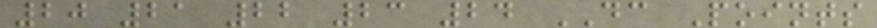20 21 22 23 24 DC Points
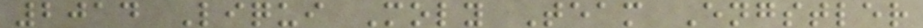2014 Liqui Moly Team Engstler
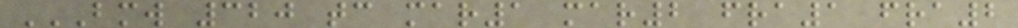BMW 320 TC MAR1 MAR2 FRA1 FRA2
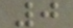0
